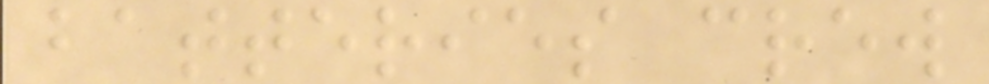batteries crew
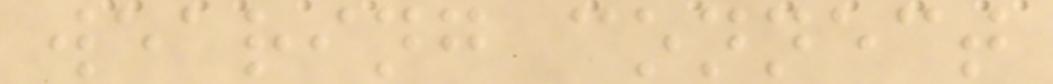wearing connect
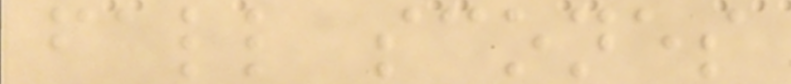fall scones
